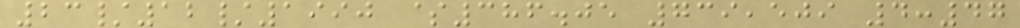23/12/1990 $386.05 739,509 4:47
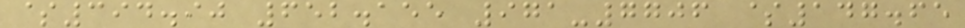$394.90 652.155 971-7706 $147.65
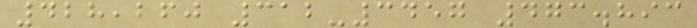428,260 312-3457 473.893
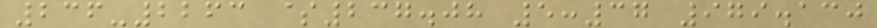236-2263 $237.08 5:37 979.130
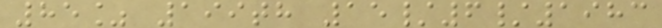85% 199th 15/6/1983
